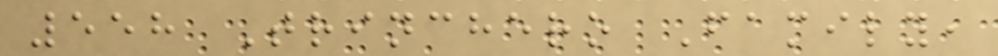558 Trinchero Family,
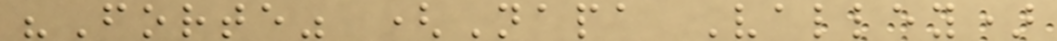"Forte" (Napa Valley)
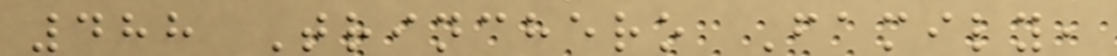488 Trinchero Family,
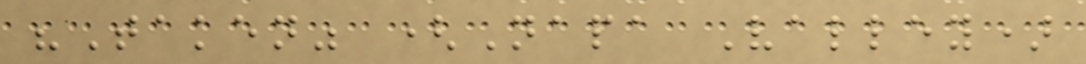"Taken" (Napa Valley)
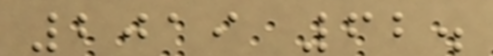2019 62.
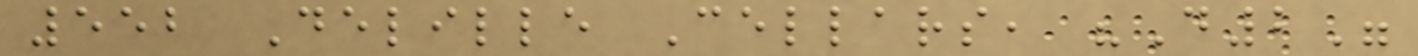552 Delille Cellars, "D2"
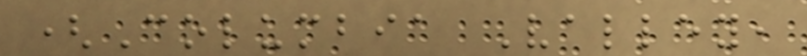(Columbia Valley,
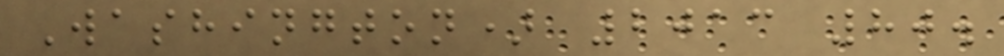Washington) 2013 80.
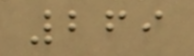269
